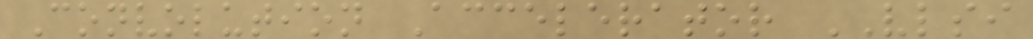Convolution Accelerator VLSI
